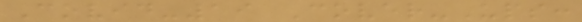Covid-19 Cover-Ups:
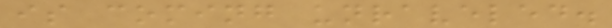is coming unraveled.
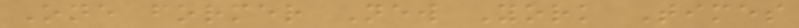One former New York Times
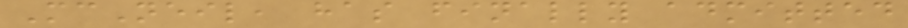McNeil, has finally admitted
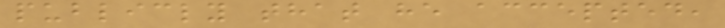publicly that he accepted,
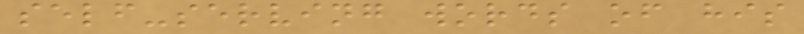self-serving words of his
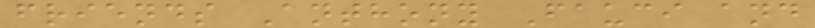friends Anthony Fauci and
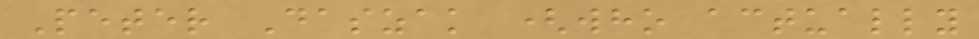Peter Daszak (who actually
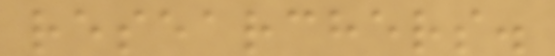researchers.
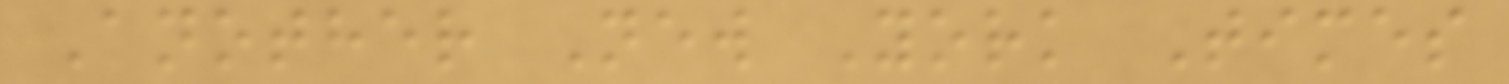Another New York Times
